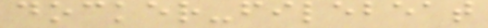docker-filebeat
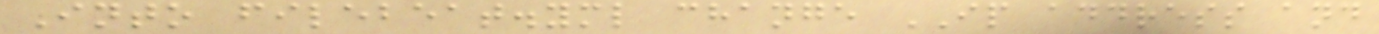Into filebeat.yml change IP address and
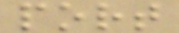port
